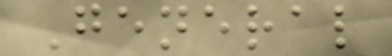General
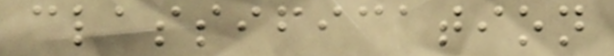classification
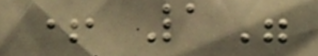+ 1"
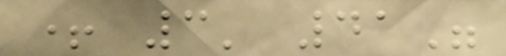+ 3' 41"
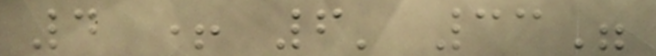4 + 6' 33"
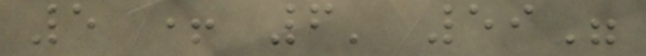5 + 6' 59"
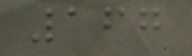167
